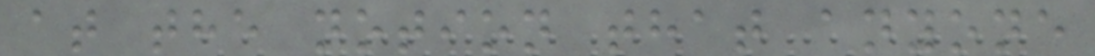at the notion that anyone
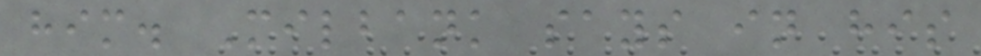him. Milbank says in his
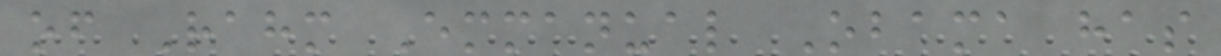of Rahm Emmanual Obama has
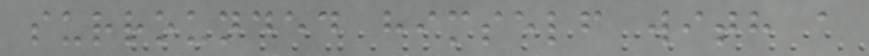surrounded himself with a
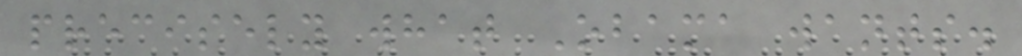precisely what Obama wants.
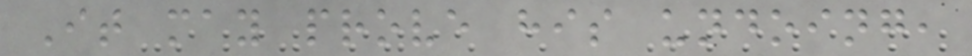It may prove his undoing,
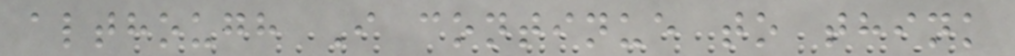although I continue to think
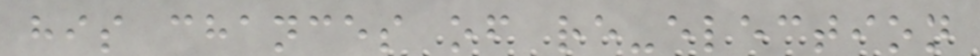his chances of re-election
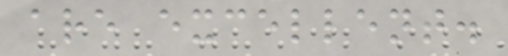are excellent.
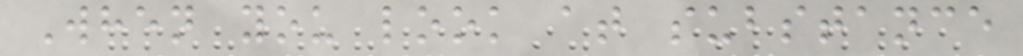When you look at substance
